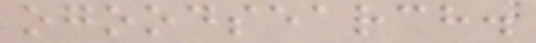ogoodsearch.
